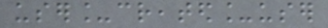user_created_user
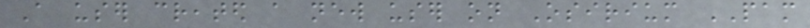A user created a new user on Osirium PAM
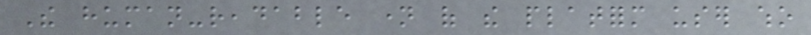The human-readable name of the platform user who
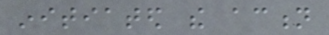initiated the action
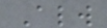Always
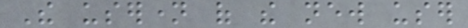The username of the new user
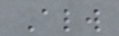Always
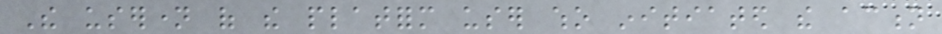The username of the platform user who initiated the action
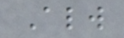Always
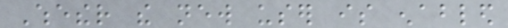Whether the new user is enabled
